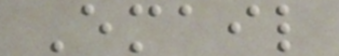Email
